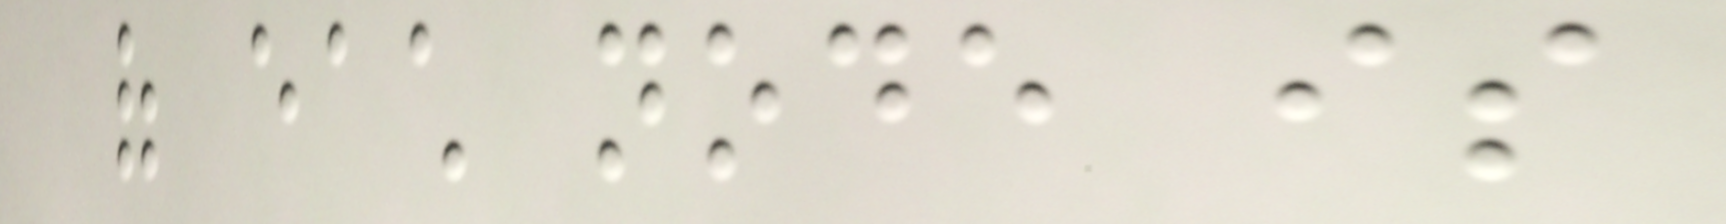of each node is
